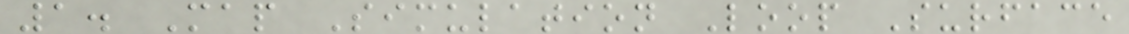1. Map Simulation Loop Surface
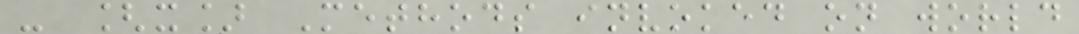- [x] Methods invoked on world
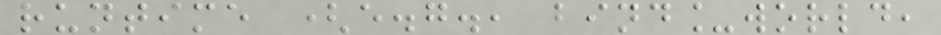runtime (e.g., bind_world,
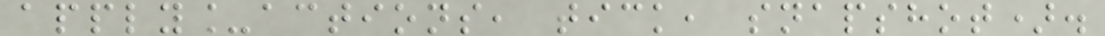apply_actions, tick, snapshot).
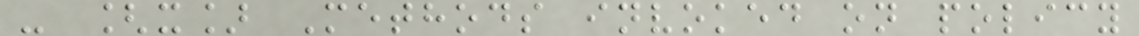- [x] Methods invoked on policy
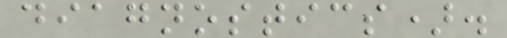diagnostics).
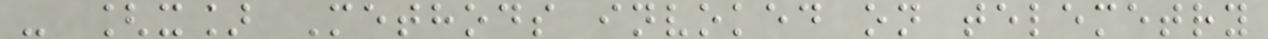- [x] Methods invoked on telemetry
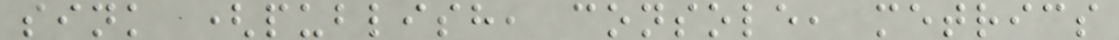sink (publish, console, metrics
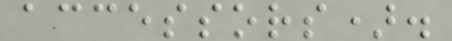accessors).
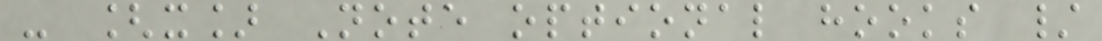- [x] Note optional hooks /
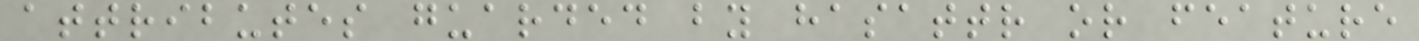attributes guarded by hasattr or feature
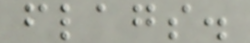flags.
